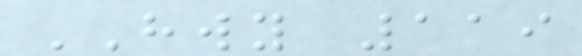HWY 119
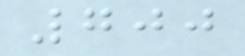700
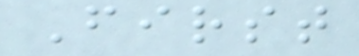First
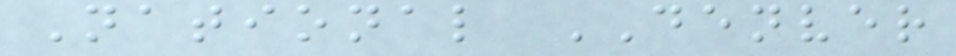National DENVER
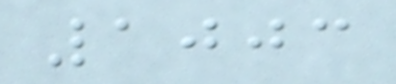1003
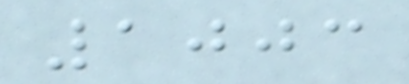1003
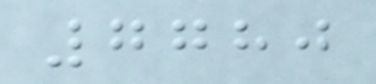7780
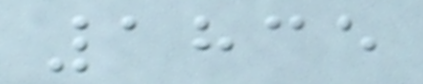1835
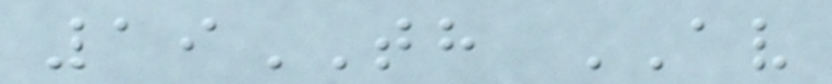19TH AV
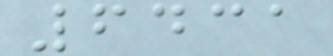6431
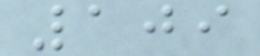109
